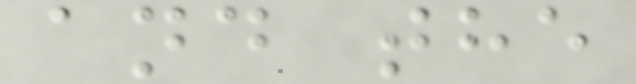and the
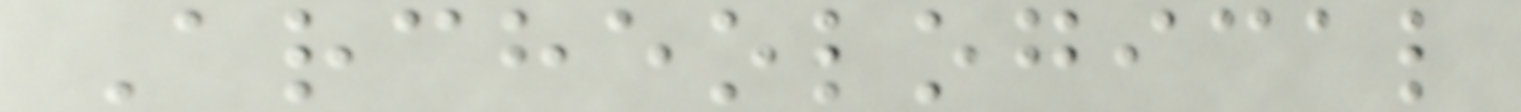Archeological
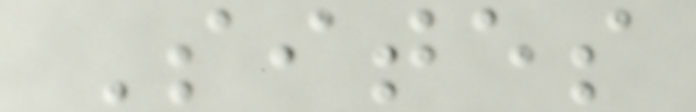Sites
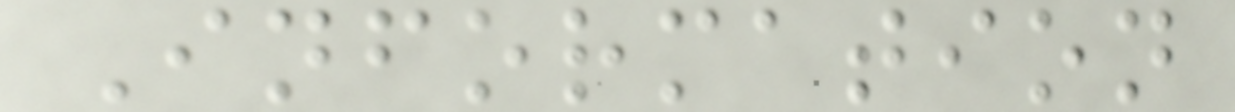Information
